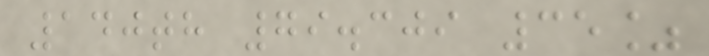140th 79.309 35%
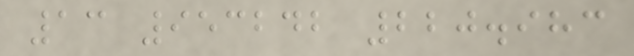13 953242 220.983
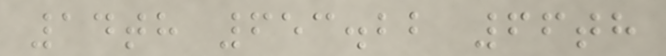14th 653.22 66th
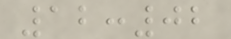12:02
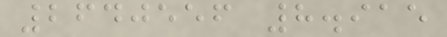2640556 8.915
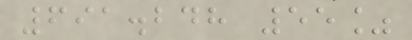691.248 55%
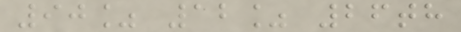90% 12% 26th
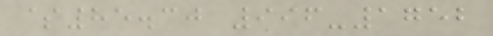$85.30 996-1752
